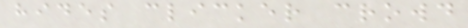hides clicker crowd
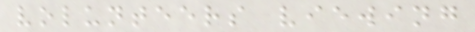volunteers viewing
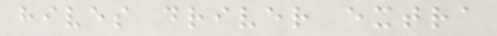hives driver extra
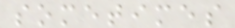sometimes
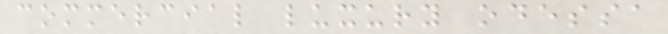commercial luxury odessa
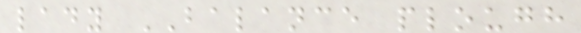lady BALANCE plough
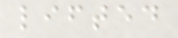lifted
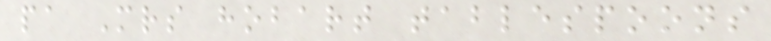pa Mrs hobart tablespoons
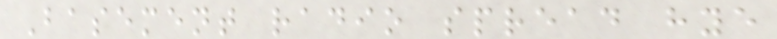Basement radio spread hye
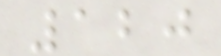120
